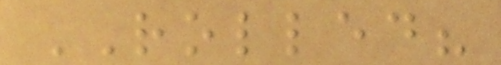ROLLED?
